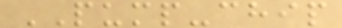PUMP-chip
